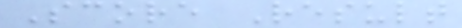Score Result
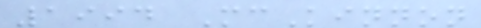1994 McKinnon
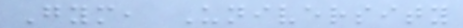Gym, University
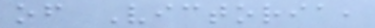of Victoria,
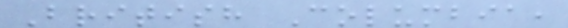British Columbia,
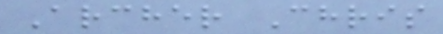Archer Chris
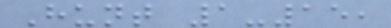Hunt 1-15,
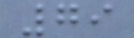79
